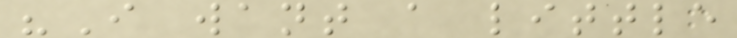"I want a little
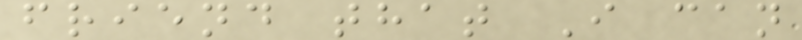friend that I can
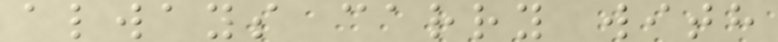always carry with
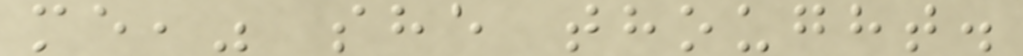me," she thought.
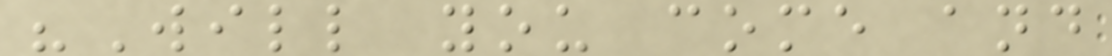"Will you come and
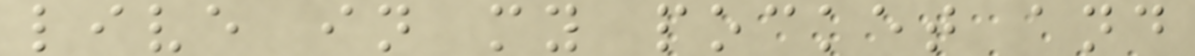live in my pocket and
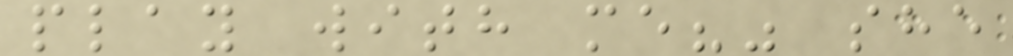play with me?" she
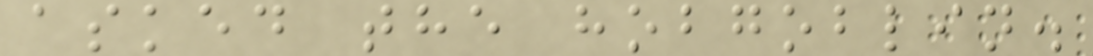asked the hobgoblin.
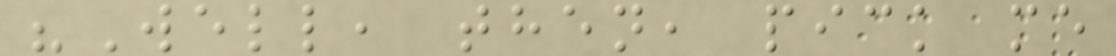"Well, then, pick me
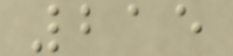215
